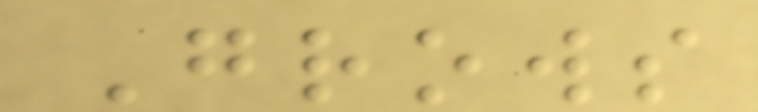Grows
